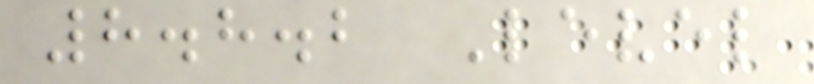8.8.2 Level
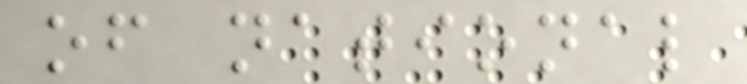of national
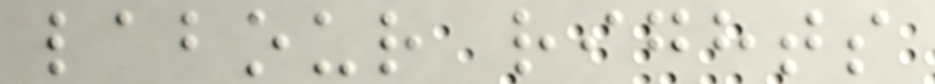labour rights
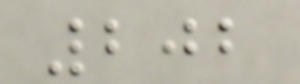202
